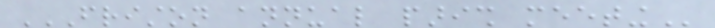FRISTON ANNUAL PARISH MEETING
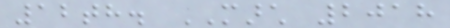12th. MARCH 2018
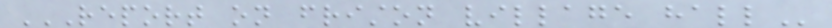REPORT ON FRISTON VILLAGE HALL
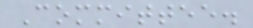Committee.
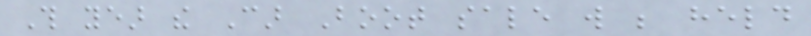This year the Car Boot sale will be held
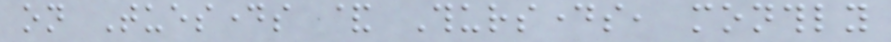on Tuesdays & Thursdays, monthly
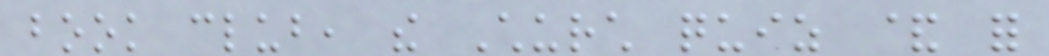book club, the Church quiz & for
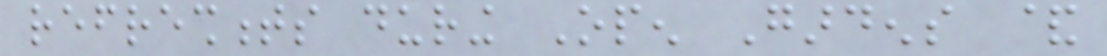refreshments during Open Gardens &
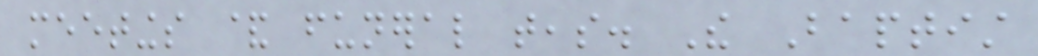meetings & funeral teas. The Baptist
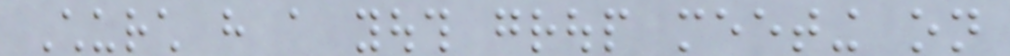Church have a youth group meeting on
